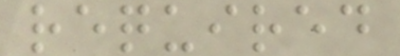required
